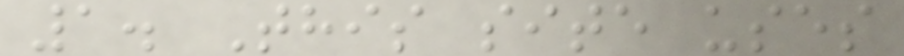1. This site uses
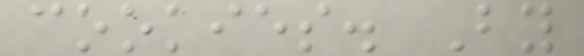cookies. By
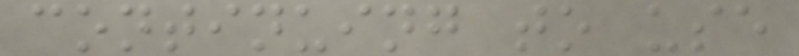continuing to use
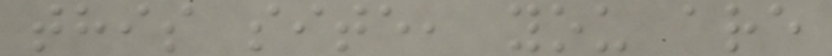this site, you are
